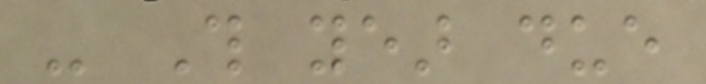- This year due
